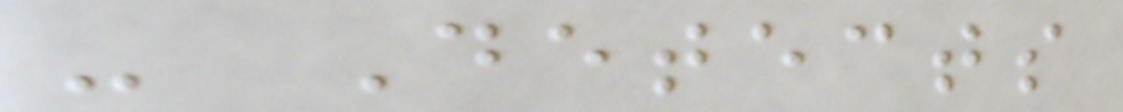- Detects
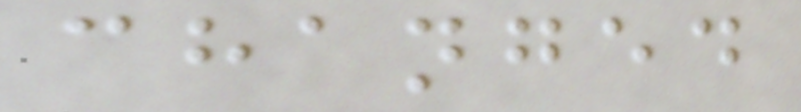changed
